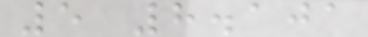5 8.101
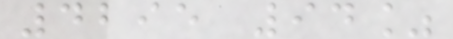4295 94%
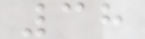38
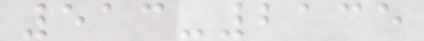513-2135
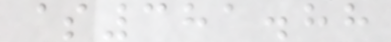$381.88
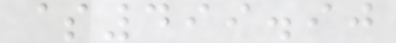$499.90
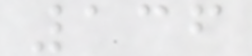136
